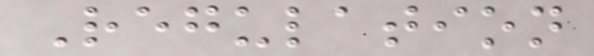Regulation
